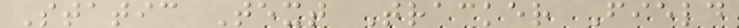Static Text Tracker Field
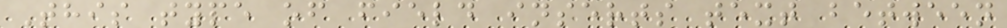This type of field inserts text between
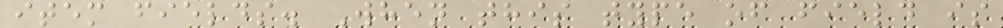item fields. When this type of field is
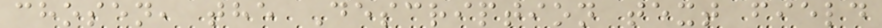chosen, the Description text field
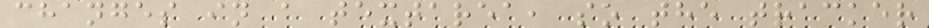changes in a textarea, so the tracker
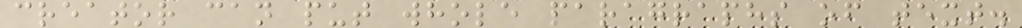creator can put whole paragraphs of text.
